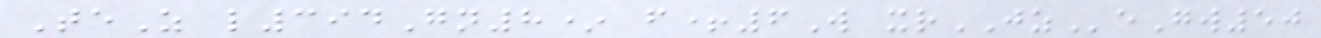TeZ l394Gn8* f+6W xrJZeGw50
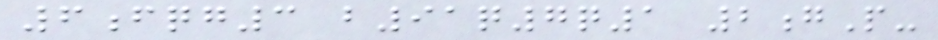6fqg3 b91q7q1 2gP-
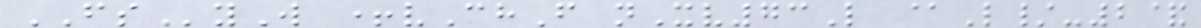FSyW +vChF nXv73L @L/-2&
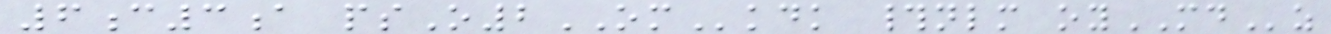6c3a psO2OMkdk #nlm oyMDz
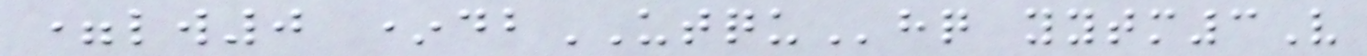=lw0 *dbUTQUhq yytm3V
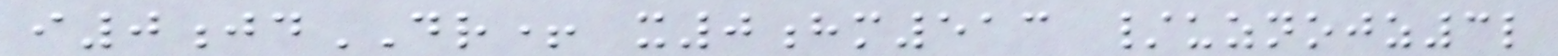i0jdDR+ x0hm513 /uznojz3l
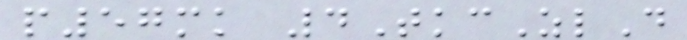p57mk 4TkcZlD
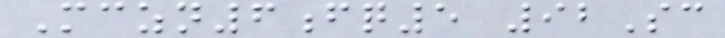Mczn6fq5 92Sc
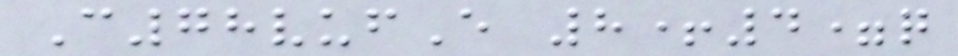C78vufE 8+4=q
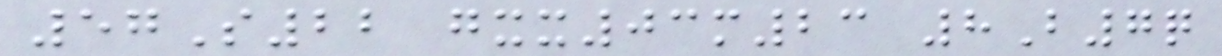57S22 gxx03m23 8B7q
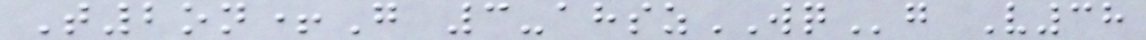T2on+G 3-ahszWQg V38
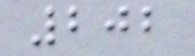202
